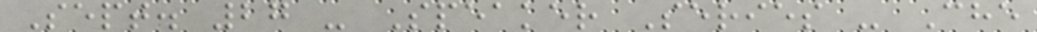Sept. 27 - Speaker Series - Che
